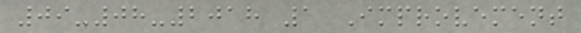09-08-2018 1 Improvement
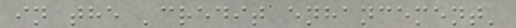in the 'credit enhancement'
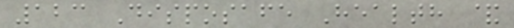123 Disposafe Health &
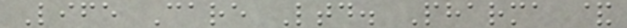Life Care Ltd. Pharma &
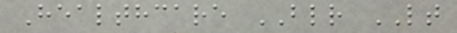Healthcare BLR LT
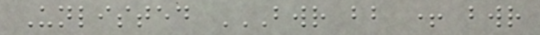Unlisted BWR BB + BWR
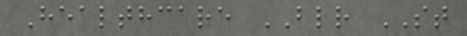Healthcare BLR ST
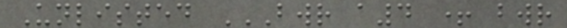Unlisted BWR A4 + BWR
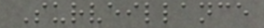Surveillance
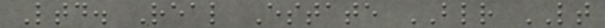Ltd. Real Estate BLR LT
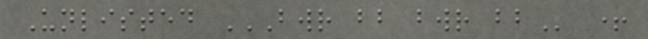Unlisted BWR BB BWR BB +
